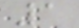1
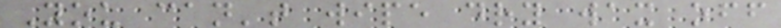You can't wipe dry wax off
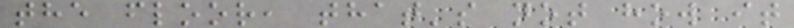the floor, that's not how it
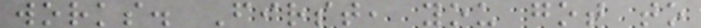works. First, you got to
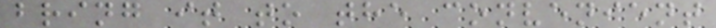bring it to the convenient
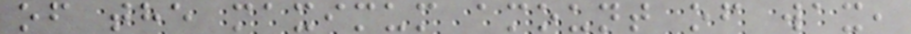of the maximum amount of wax,
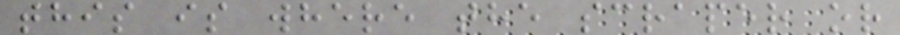this is where the scraper or
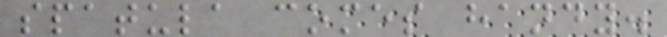spatula comes handy.
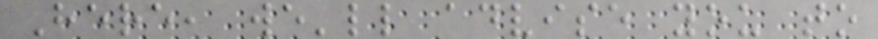Here, we'll advise you to
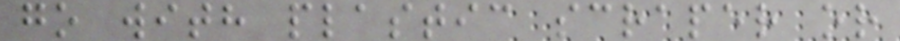go with plastic scraper or
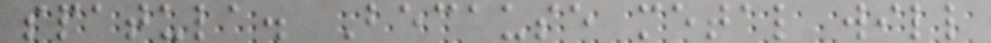spatula. Because metal will
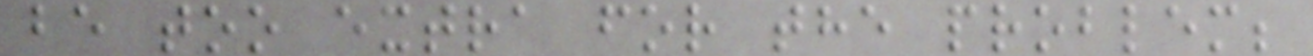be too extra for the problem;
